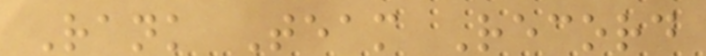Rank Team Record
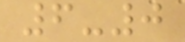6-0
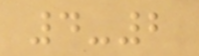4-2
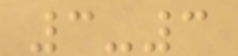3-3
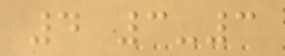4 3-3
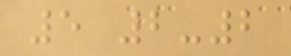5 2-2
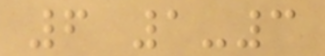6 1-3
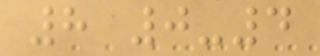8 0-4
